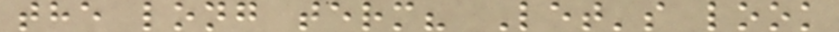the long term? Let's look
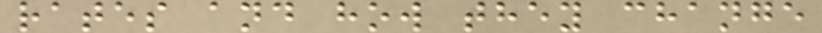rates and how they change
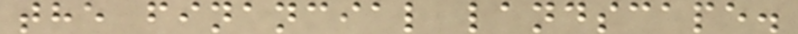the financial landscape.
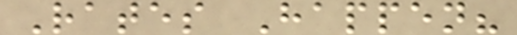Rates Happen?
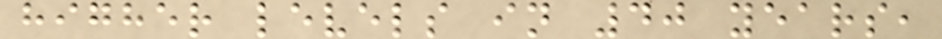higher levels in 40 years,
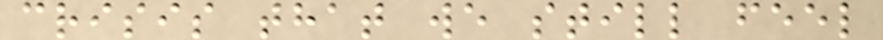crisis that we still feel
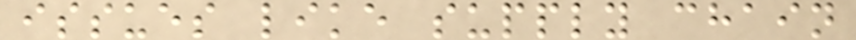issues like supply chain
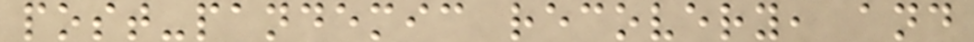post-pandemic recovery, and
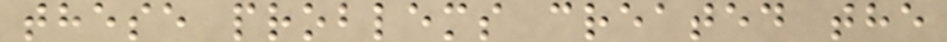these problems created the
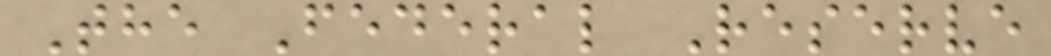The Federal Reserve
